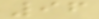96
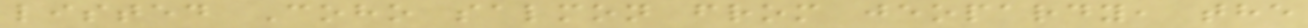listed Coho salmon from jeopardy, the
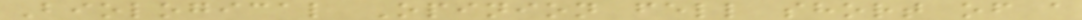Biological Opinion fell short of a
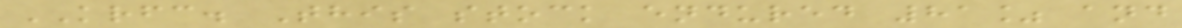KRFC. This stock endured 81% and
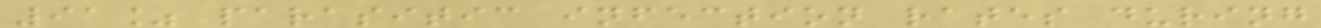91% parasitic infection rates during
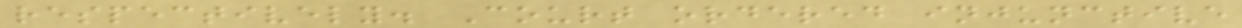respectively. Court ordered injunctive
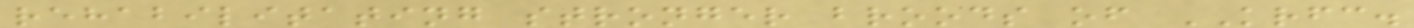rehabilitating stronger broods of KRFC.
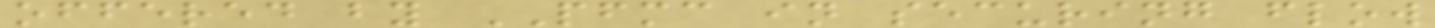offered by PFMC in securing flow
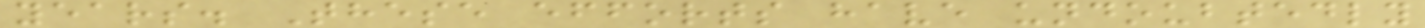years. These efforts have undoubtedly
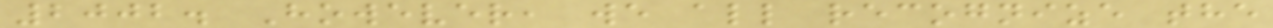2002. However, we all recognize the
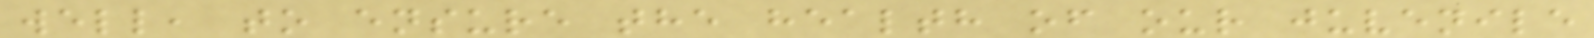well, to ensure the health of our juvenile
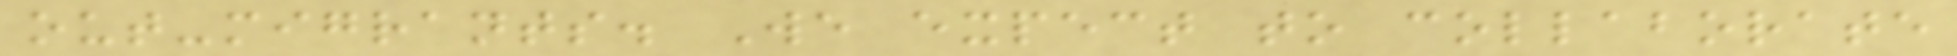out-migrants. We expect to collaborate
